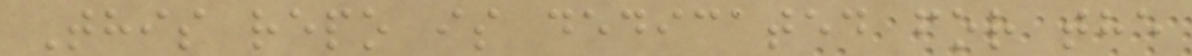This repo is dedicated for the
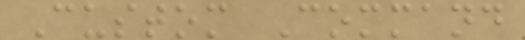Custom Command
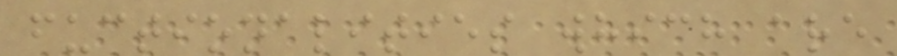fuctionalities which are
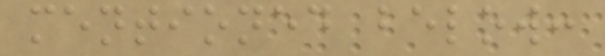mentioned below:
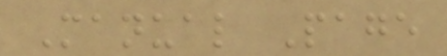Manual Page
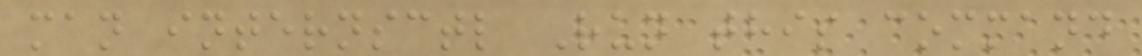man internsctl Run this command
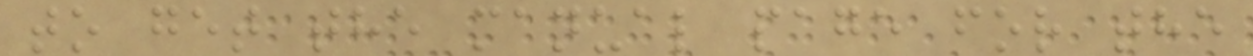to get the manual page for the
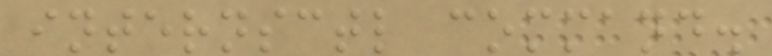internsctl command.
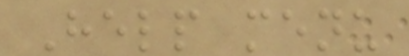Help menu
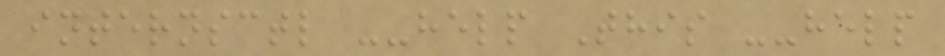internsctl --help This --help
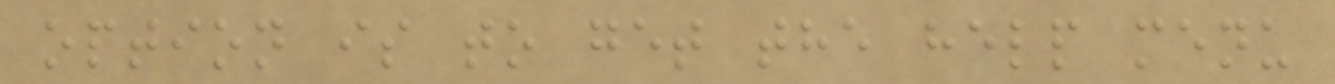option is to get the help menu
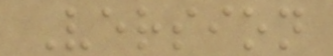Version
